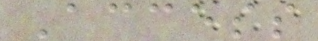Access
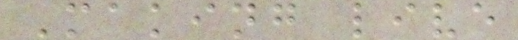Making live
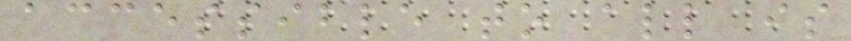accessible to all is
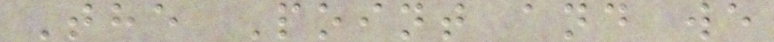The Point and we
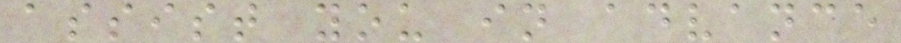assist you in advance
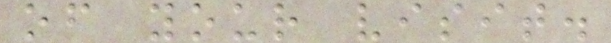of your visit.
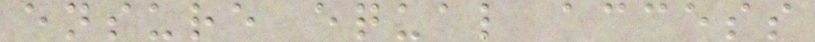ensure equal access
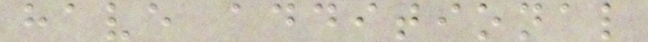have additional
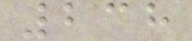238
